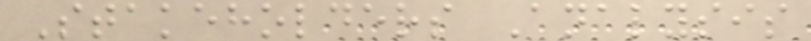Stakeholders Analysis
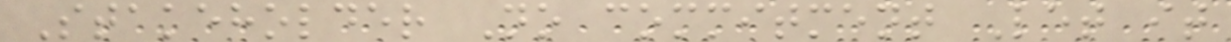Stakeholder No commitment Let it
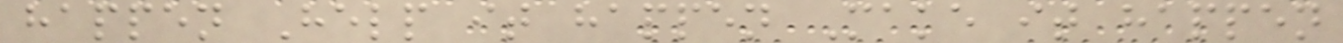happen Help it happen Make it happen
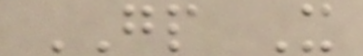GP X
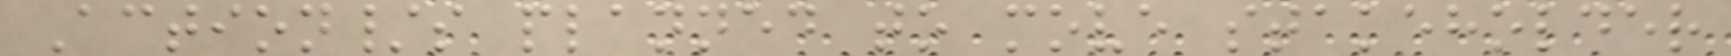Action/s planned to move stakeholder
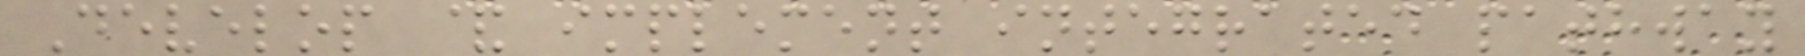Develop & implement integrated pathway
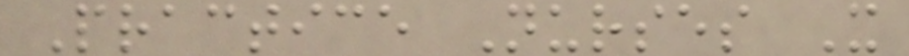Practice Nurses X
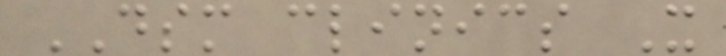DSM clinics X
